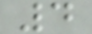4
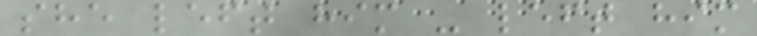she left him - left him
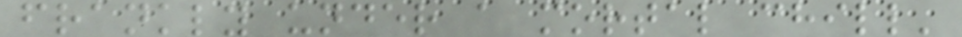frankly under a mortal chill'
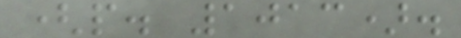(p. 1013).
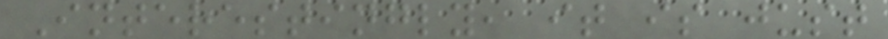Interestingly, it is just
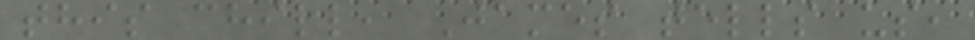this chill, James tells us,
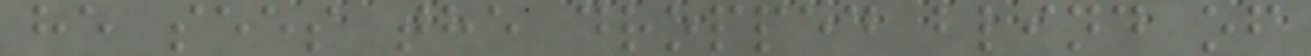he sees the dropped blind of
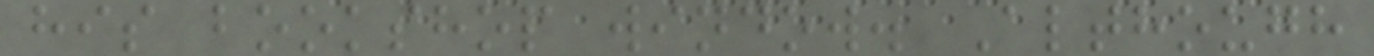his bookshop window. Although
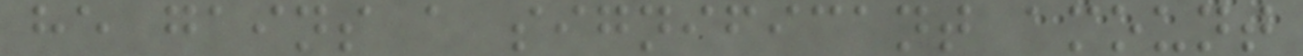he gains a significant amount
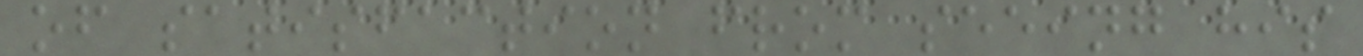of satisfaction from seeing his
